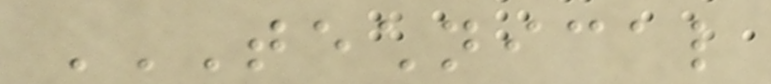TECHNICAL
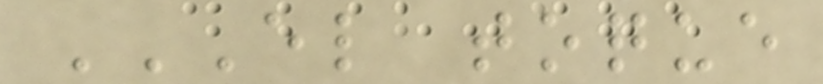EL TOQUE
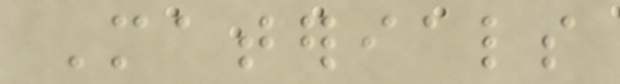Materials
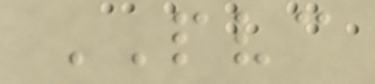PVC
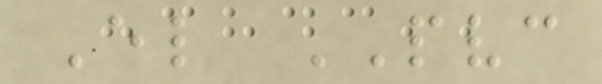El PVC
